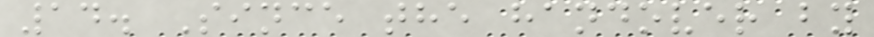14. Since the handover by
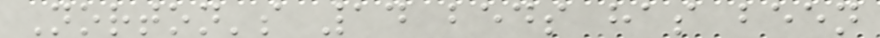Norton's 14 beds has been
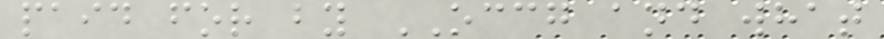paid for by OCCG and what
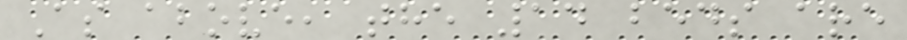As above, the 14 beds are
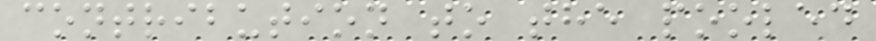contribution to the pooled
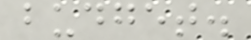budget.
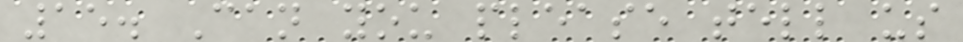15. Can you please tell us
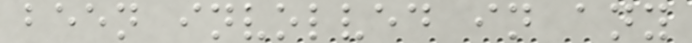been involved in any
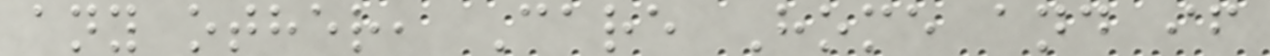any other, Care Home and if
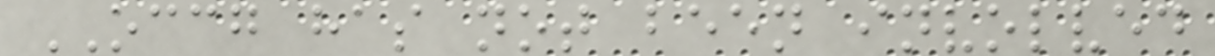OCCG has not been involved
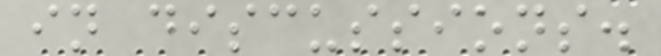in discussions.
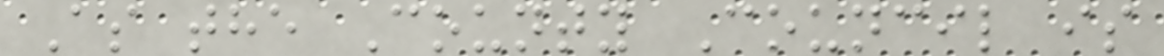As the County Council is
